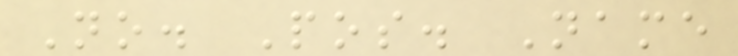No. Pos. Name
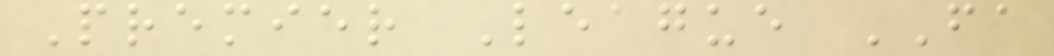Premier League FA
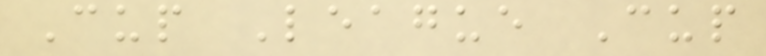Cup League Cup
